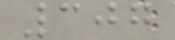307
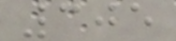305
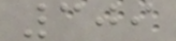309
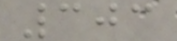303
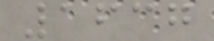1637
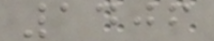1406
